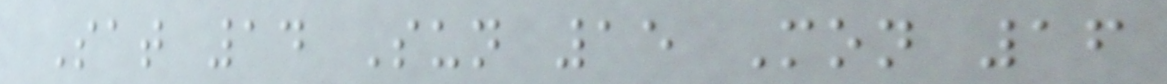Sat 14 Sun 15 Mon 16
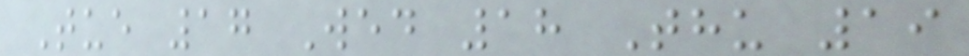Tue 17 Wed 18 Thu 19
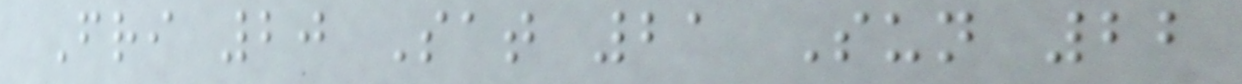Fri 20 Sat 21 Sun 22
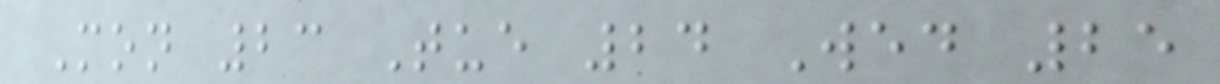Mon 23 Tue 24 Wed 25
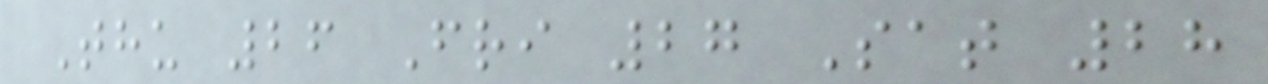Thu 26 Fri 27 Sat 28
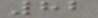82
